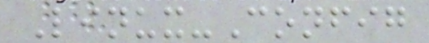Linux-Config
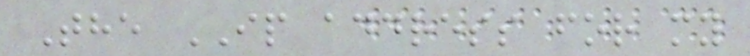The IP address for my
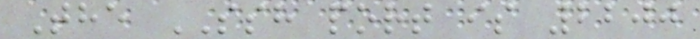The SSH port is 2200
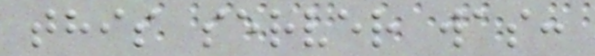this server was:
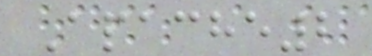Apache2
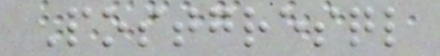Postgresql
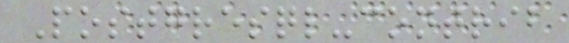Postgresql-contrib
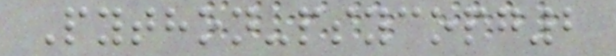Python-psycopg2
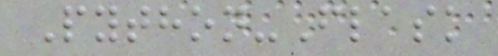Python-Flask
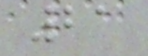21
